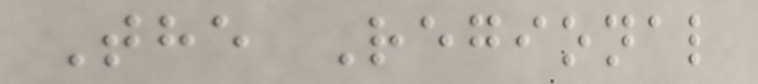The Regional
